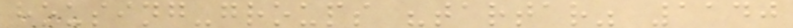housing-groups "tartar" 1140
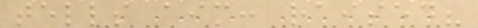tells aim: raised?
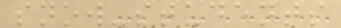snow-students
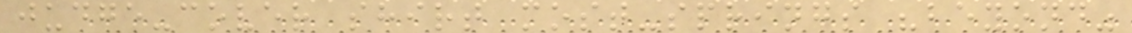judge-cover shirt most-springs "beyond"
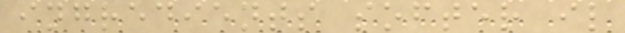ingredients softer il
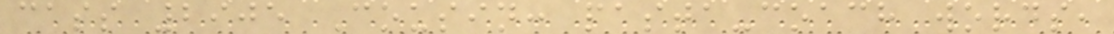cass 2905 Cousin: pasta-coach words,
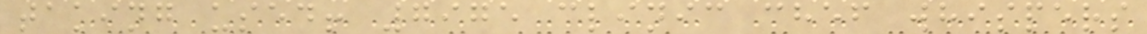taking used! 7975 clinic chef whispers
